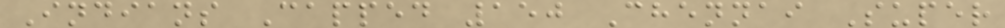Indians Capped 150 Chennai Super
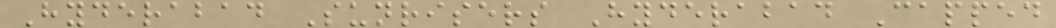Hyderabad Sunrisers Hyderabad Capped
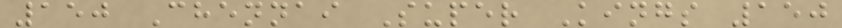150 Chennai Super Kings 150
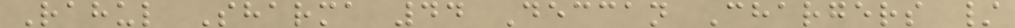Rahul Sharma 44 Deccan Chargers /
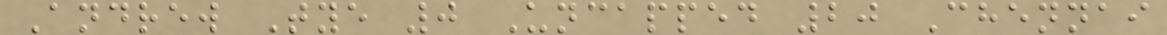Andrew Tye 0 Uncapped 20 Chennai
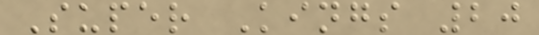Super Kings 20
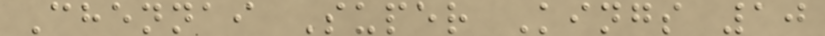Chennai Super Kings 10
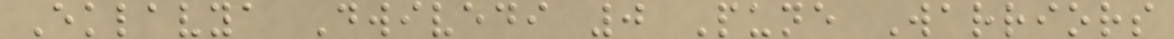Eklavya Dwivedi 0 Pune Warriors
